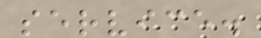service.
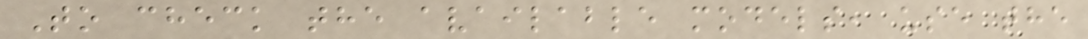To check the available models, use the
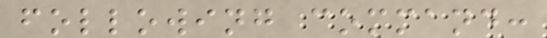following command:
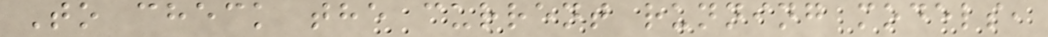To check the current running models,
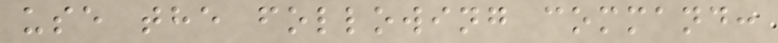use the following command:
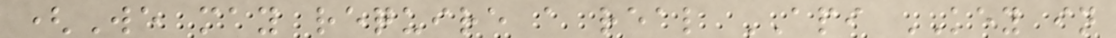(We may require a real API KEY in
